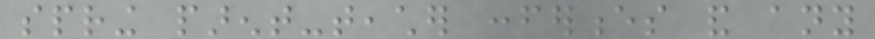spring parent-teacher conferences and any
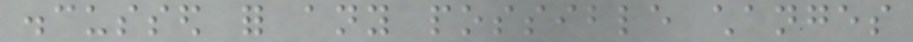discussed for any possible changes
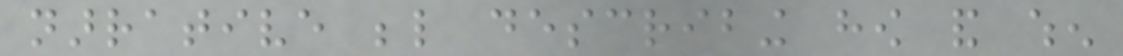narrative below describing how and when
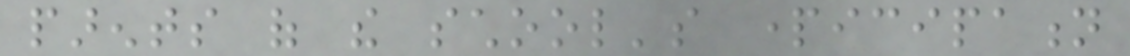parents of the school's participation
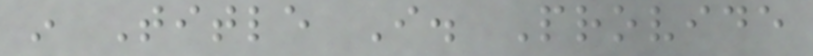in Title I. Provide
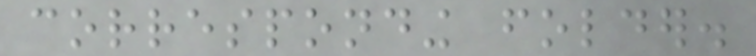corresponding folder.
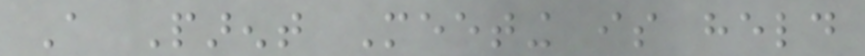A Parent Meeting is held
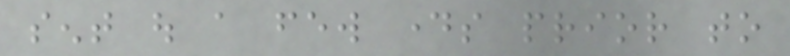sent out a few days prior to
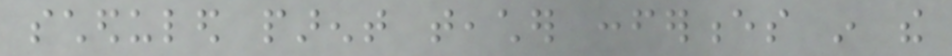scheduled parent teacher conferences in the
